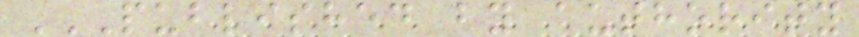PUBLISHED BY AUTHORITY
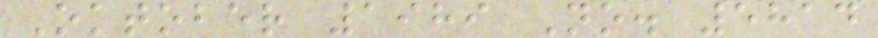Oktober 1989 No. 5814
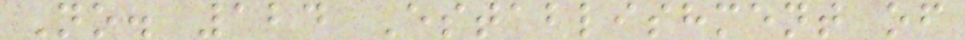No. 124 Establishment of
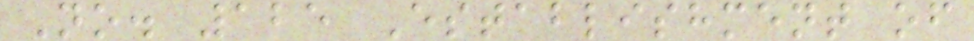No. 125 Establishment of
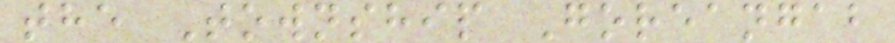the Township Goreangab
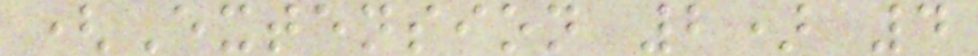(Extension 2) 4
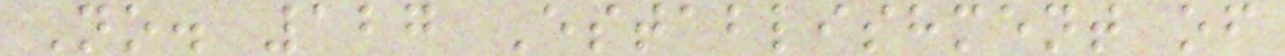No. 127 Establishment of
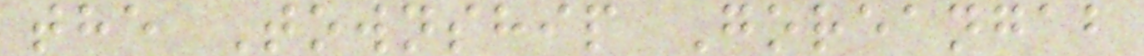the Township Goreangab
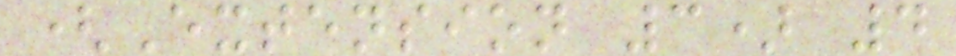(Extension 3) 4
